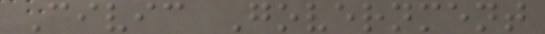Civic Government
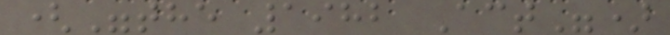("the 1982 Act")
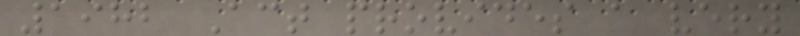1982 Act provides a very
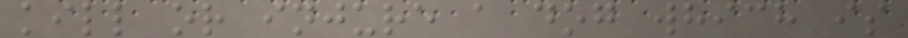kill or injure a dog which is
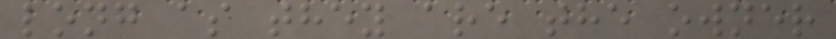long as they are the owner
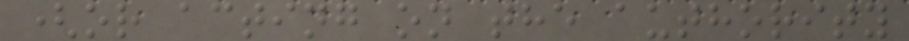(or acting on the authority
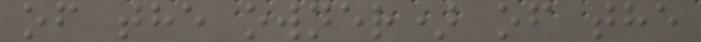of the owner) of the
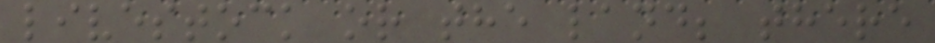livestock or the land; there
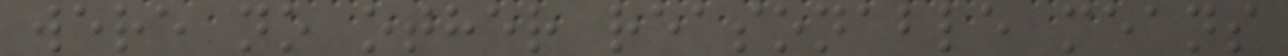were no other reasonable means
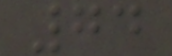74
